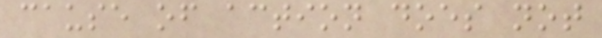cause of action does not
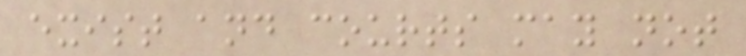exist and courts may not
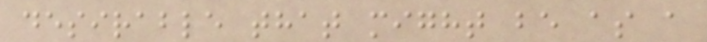desirable that might be as a
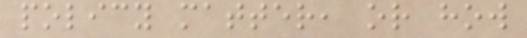policy matter, or how
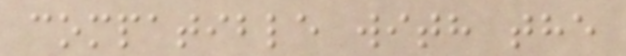compatible with the
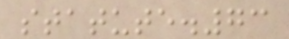statute.73
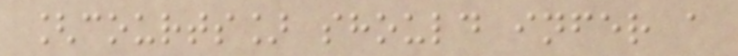[courts] should infer a
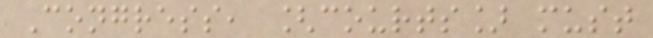Congress, [courts] must
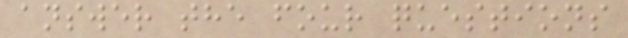answer the four questions
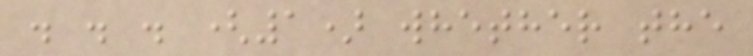. . . (1) whether the
